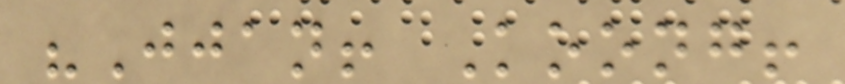"Jjan! Koong!
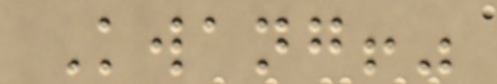Kwang!"
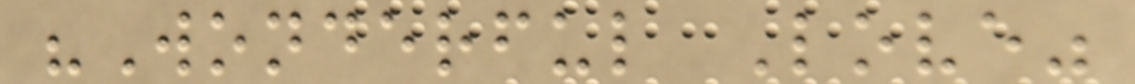"Wonderful Love"
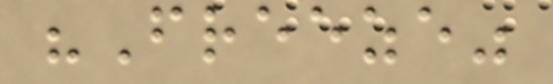"Freeze"
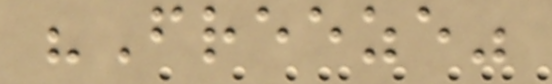"Freeze"
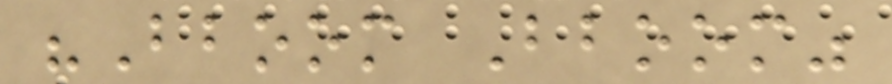"Bboom Bboom"
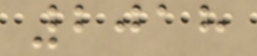2018
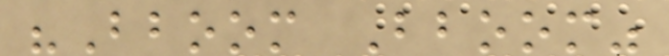"Bboom Bboom"
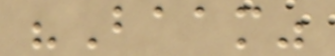"Baam"
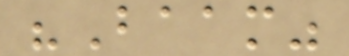"Baam"
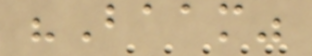"Baam"
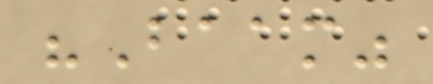"Baam"
